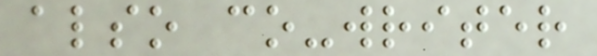also co-writer
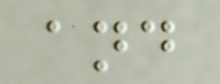and
